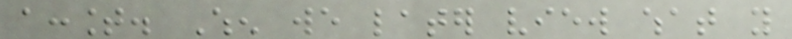account. When we later view what you
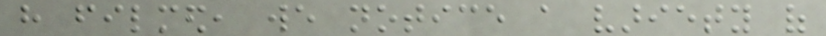have filmed, we notice a variety of
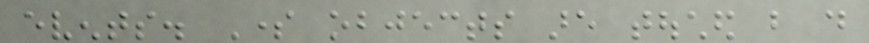events. Some objects are touched but do
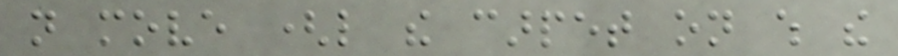not move (like the carpet on which the
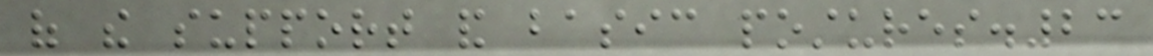of the support and basic postures.23
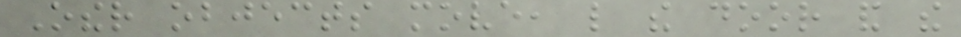Other objects move, like the door and the
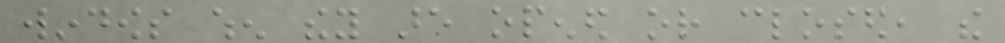windows when they are opened or closed, the
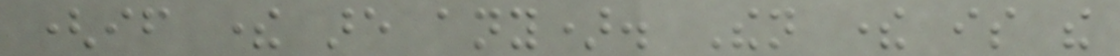(if there are any). Then there is the
